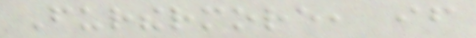Furthermore, if
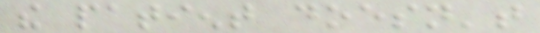the patient doesn't
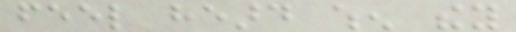feel heard when they
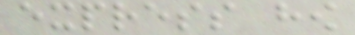express how
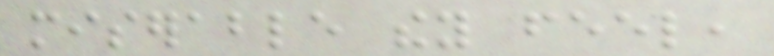miserable they feel,
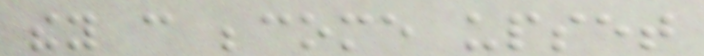they can become upset
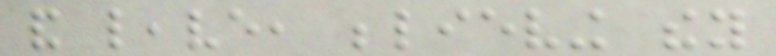and leave, believing they
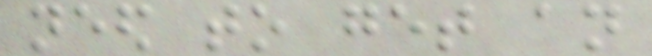need to get an
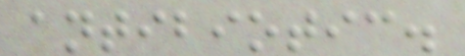antibiotic.
